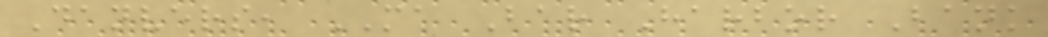Danvers, MA Bar Harbor Bank
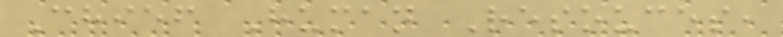Chief Human Resouces,
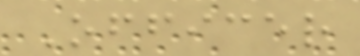Officer
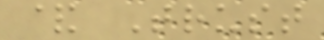& Trust
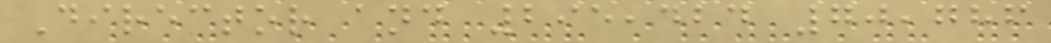Director and 295,424 70,786
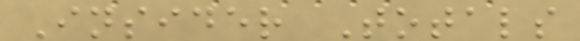Insider Totals
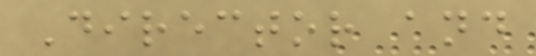Director and
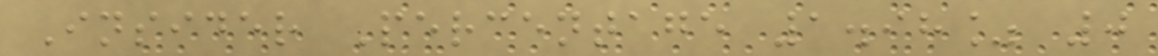Insider Percentage 1.98% 0
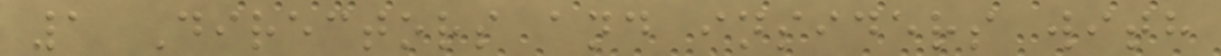1 Directors and insiders with
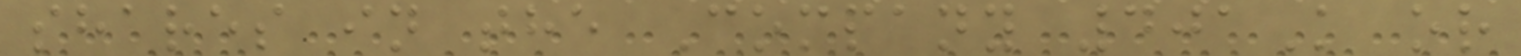shares in the Company 401K or
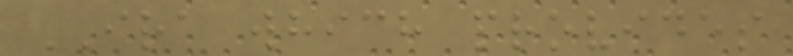IRA which provides
